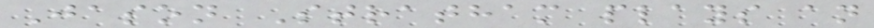Jason Stratham plays an
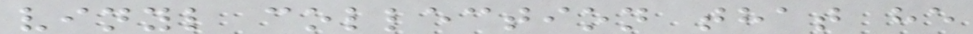vinyl collection that he
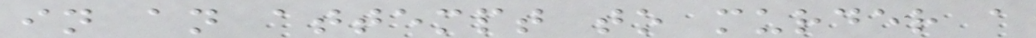in an attempt to murder a
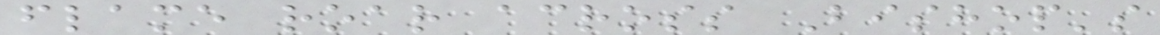flame roar across Bishop's
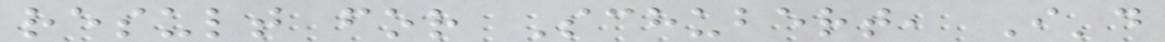result for Schubert, I'd
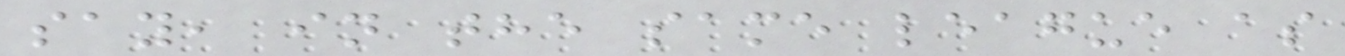say, in the same league as
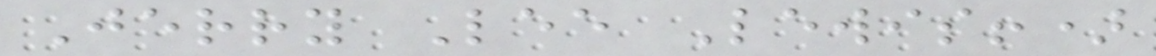Jerry Lee Lewis!)
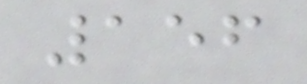156
